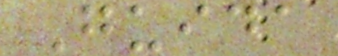Guida
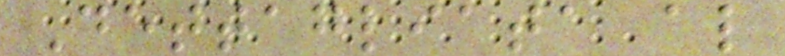Dettagliata al
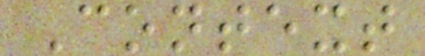Context
